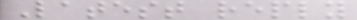Latest reply
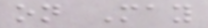on May
